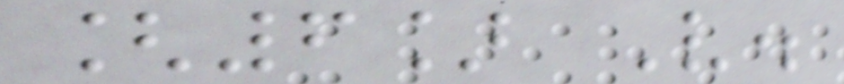[6] V.
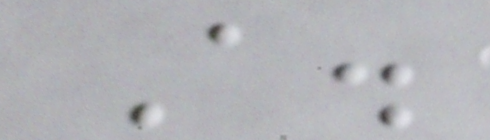A.
